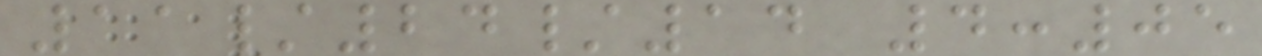11/24/14 4:05
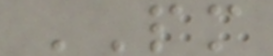PM
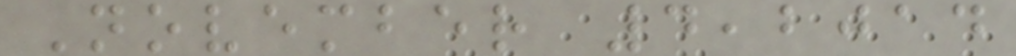November 4,2014
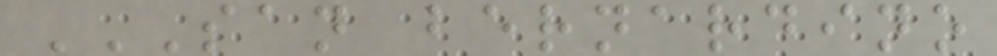SAN BERNARDINO
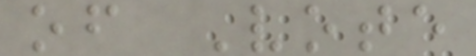of Vote
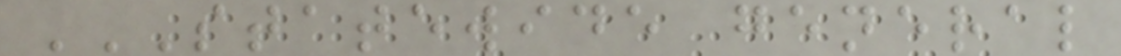STATEWIDE GENERAL
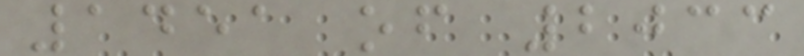1451 of 2033
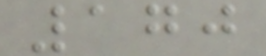170
